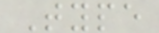Type
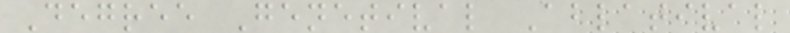Degree Genetival Ablatival
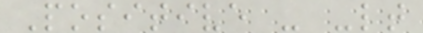Positive - -lt
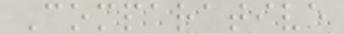Comparative
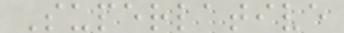Superlative
